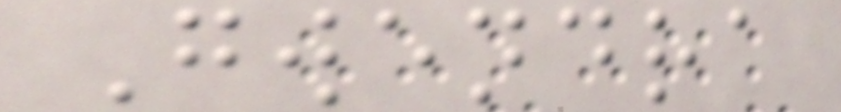Gwendra
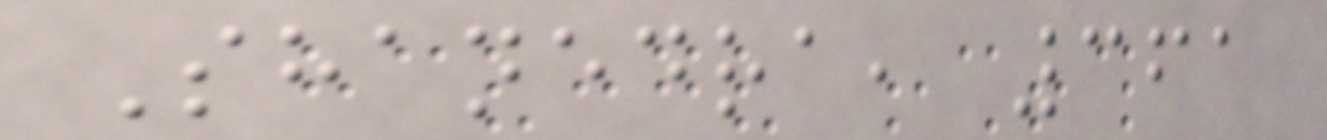Shanedra, 361
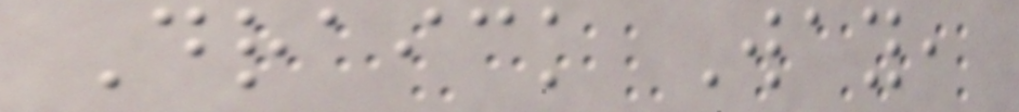Draick Way,
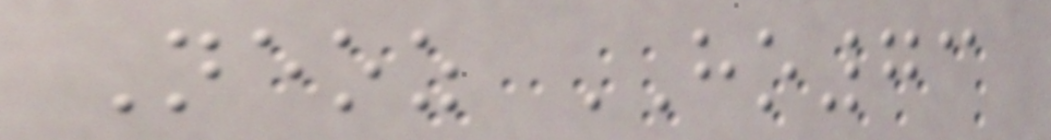Neoz HO73
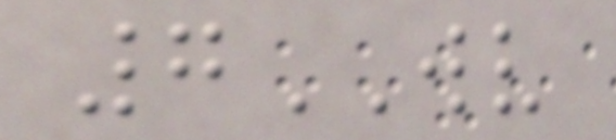7WV
